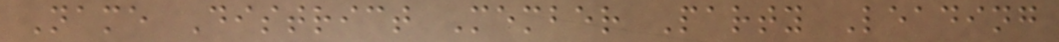Name District Member Party Leading
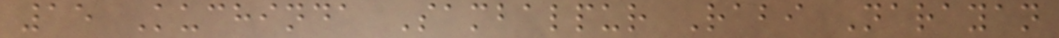15 Kuchinda Sambalpur Rabi Narayan
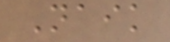Naik
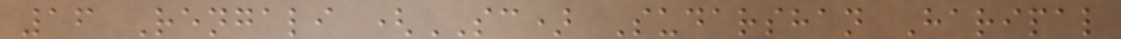16 Rengali (SC) Sudarshan Haripal
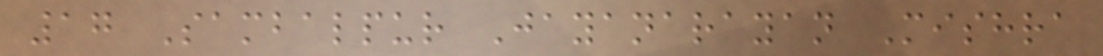17 Sambalpur Jayanarayan Mishra
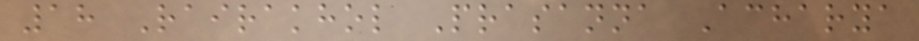18 Rairakhol Prasanna Acharya
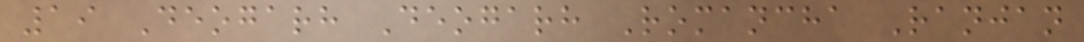19 Deogarh Deogarh Romancha Ranjan
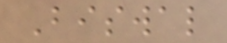Biswal
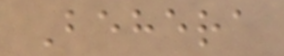Behera
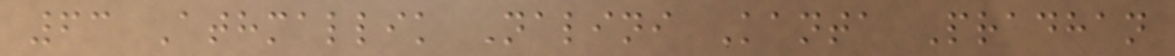63 Athmallik Nalini Kanta Pradhan
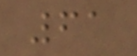61
